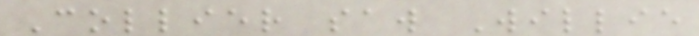Collier saw Willie
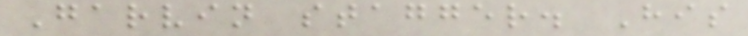Garvin stagger. His
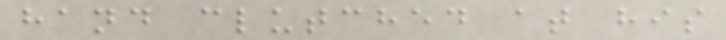hand clutched at his
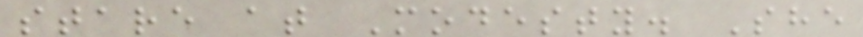stare at Modesty. She
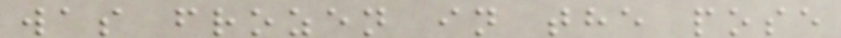was frozen in the pose
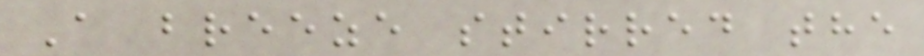A breeze stirred the
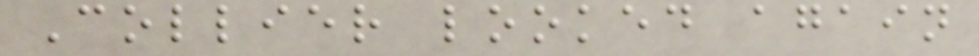Collier looked again
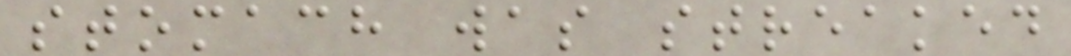stomach was streaked
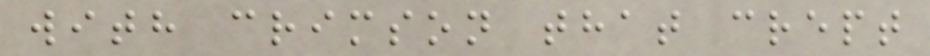with crimson that crept
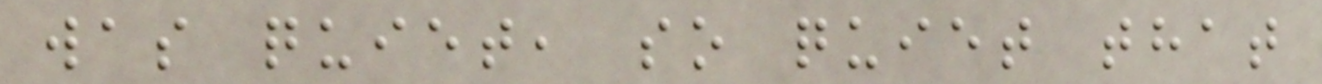was quiet, so quiet that
